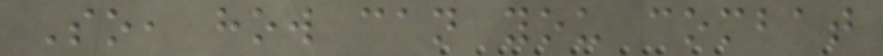So, how can you combat
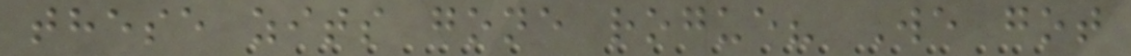these zits gone rogue? We got
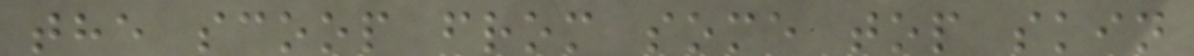the scoop from some top skin
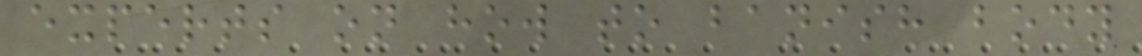experts on how to banish body
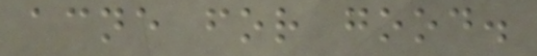acne for good.
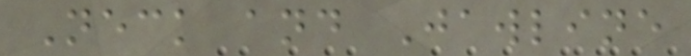Neck and Jawline
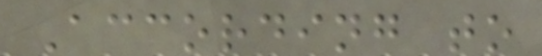According to
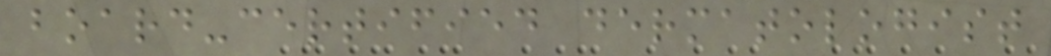board-certified dermatologist
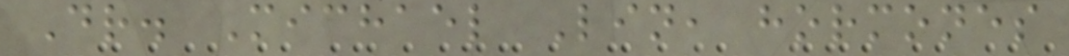Dr. Michael Lin, hormones
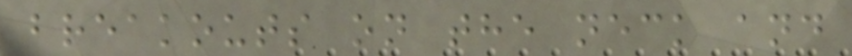breakouts on the neck and
